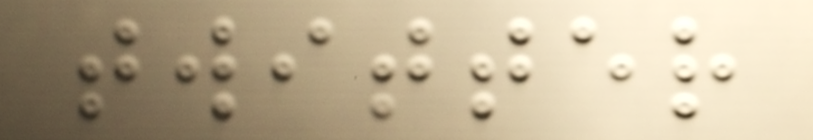twitter
